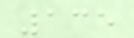135
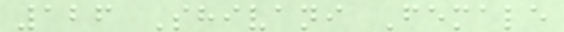126 Shivani Female
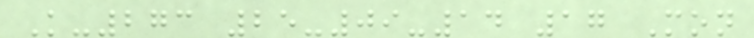K-273 25-09-14 17 Mon
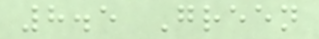8.5 Green
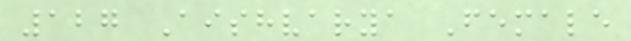127 Aishvarya Female
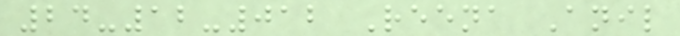24-12-012 Reena Anil
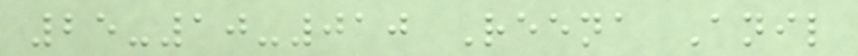25-10-010 Reena Anil
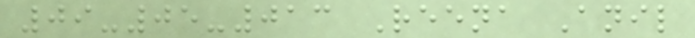09-05-013 Reena Anil
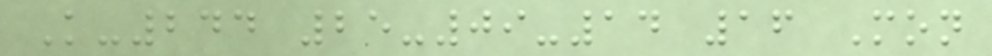K-244 25-09-14 16 Mon
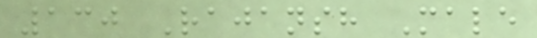130 Rajansh Male
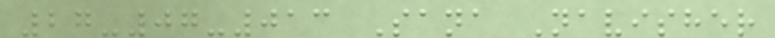27-07-013 Sana Navisher
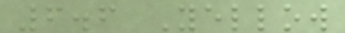6.6 Yellow
